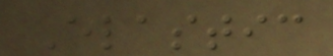Elastic
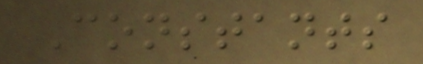Constants
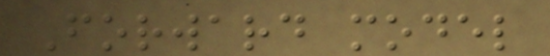Forward model
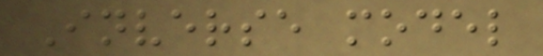Inverse model
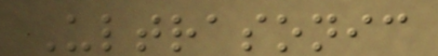Ultrasonic
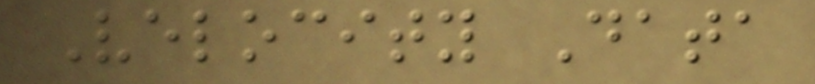Velocity Data
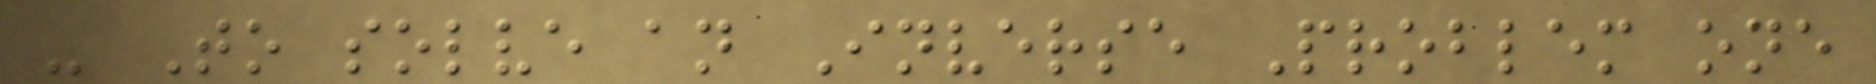- To solve an Inverse Problem one
